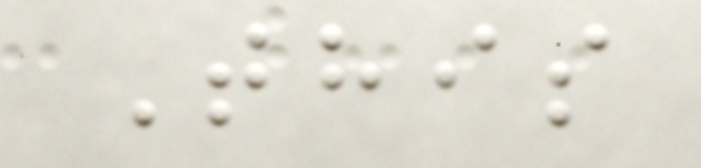This
